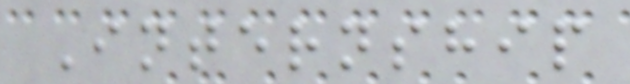Internship
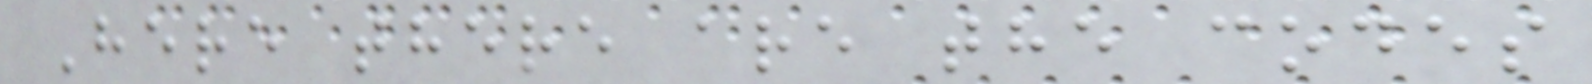Here there are the codes
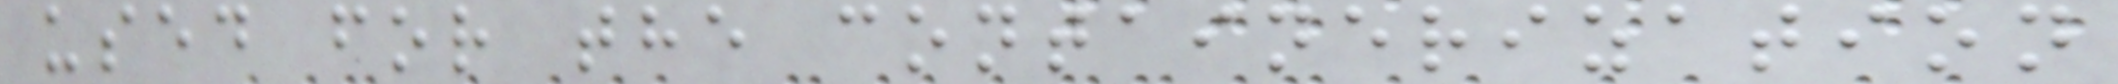used for the containerization
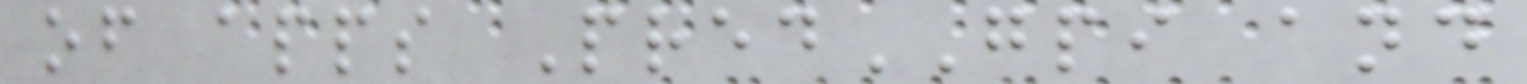of apps PredGPI and
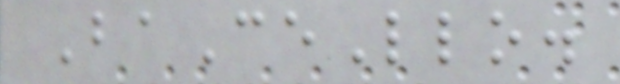BaCeLlo.
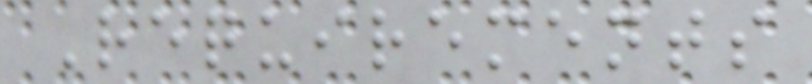Requirements
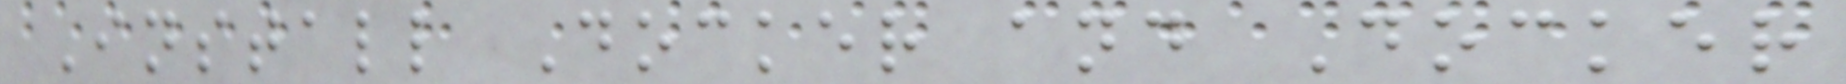Install Docker and Docker
